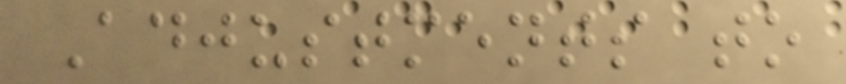Adjustments to
